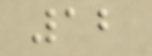12
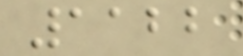1122
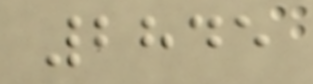2845
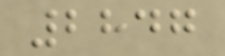2847
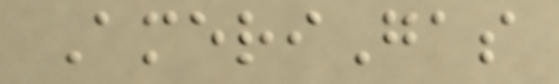AmeriGas
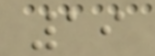19
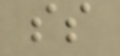ss
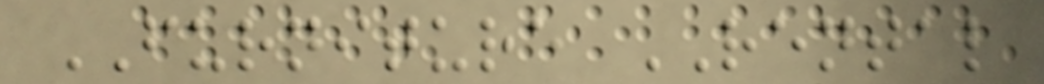FURNITURE RENTAL
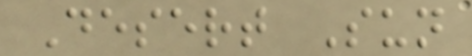Desert Sun
